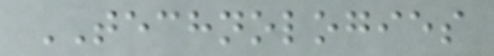TECHNOLOGIES
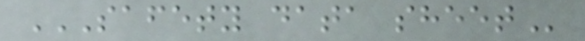SAFETY DATA SHEET
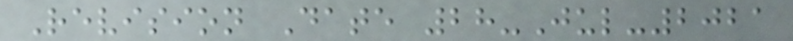Revision Date 28-Jul-2021
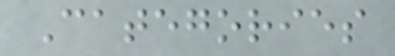Categories
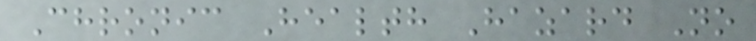Chronic Health Hazard No
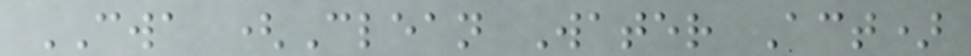CWA (Clean Water Act)
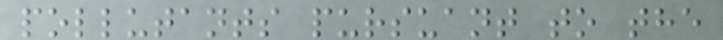pollutants pursuant to the
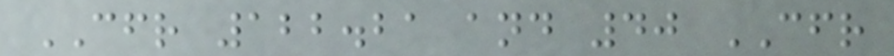CFR 122.21 and 40 CFR
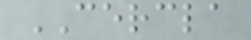CERCLA
